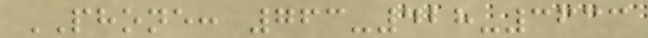PHONE: 763-428-3633
